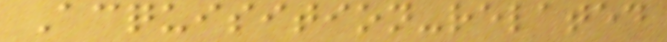Acquisition-related
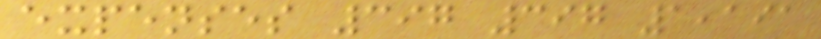expenses 397 397 1,191
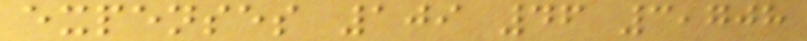expenses 109 46 3,708
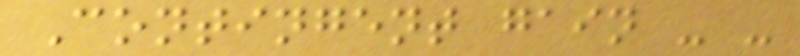Contingent gain - -
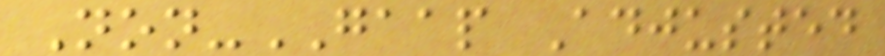Non-GAAP Adjusted
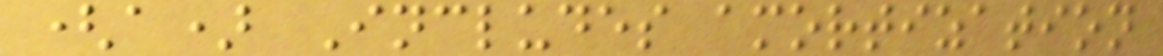(a) Includes amortization
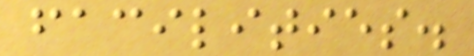facilities.
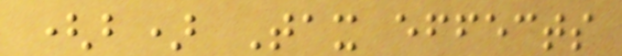(b) Tax effects
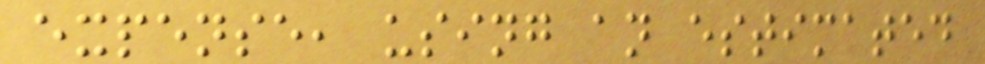expense, using an estimated
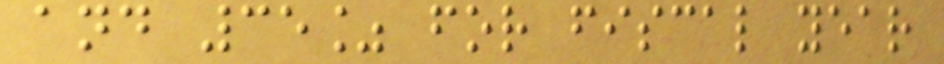and 35% for fiscal year
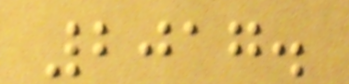2017.
